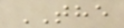THE
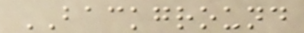BACKGROUND
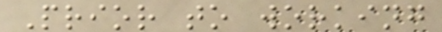Prior to working
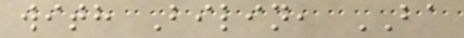with Bilin, BA
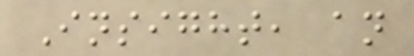Insight, an
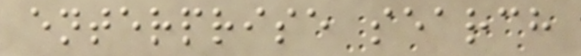enterprise search
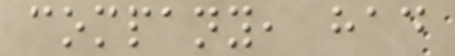company, had
